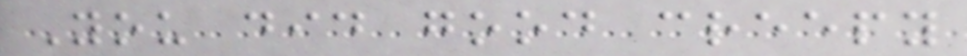You did good creepy
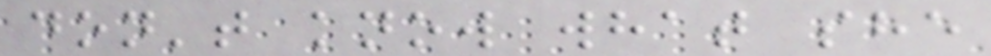don't know what she
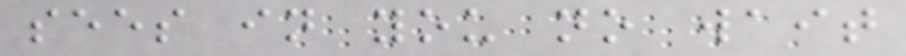sees in you no wait
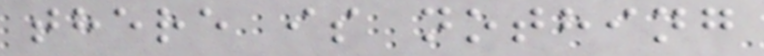there is nothing
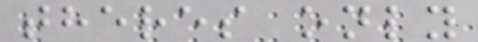theres only
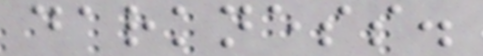darkness.
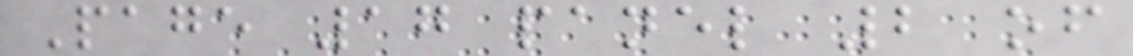Page 17 panel 2 of
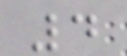4
